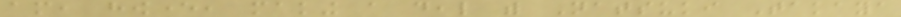am, however, making a deal with Natsuki Takaya
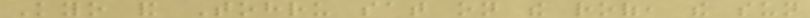Kyo and Tohru sat on the roof, the sun
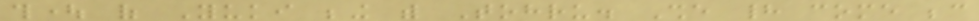thought of Yuki being with Tohru. She had come because
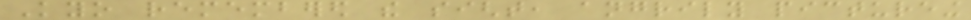Kyo remembered the sight, angrily pictureing
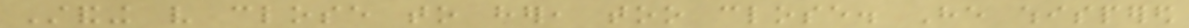Standing very close to her, too close. He whispered
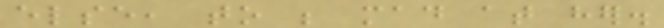else, to be mad at her.
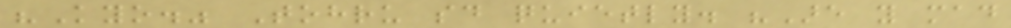"Kyo." Tohru said quietly. "Are you mad
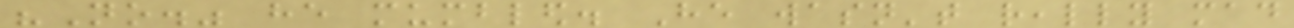"No." he mumbled. He wasn't really mad
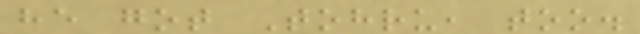he got Tohru, too.
